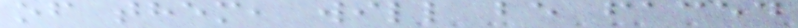of them, will be faced
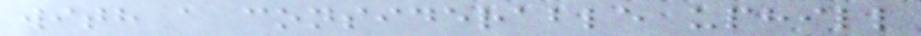with a considerable uphill
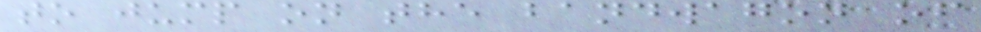to jump on the bandwagon of
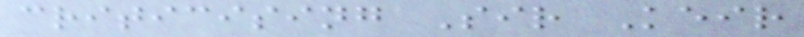criticising Sir Keir
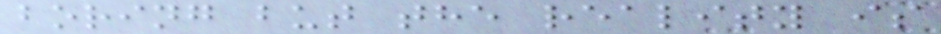boring but the reality is
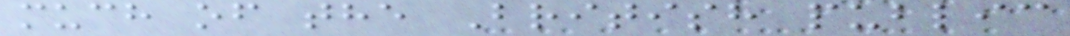much of the British public
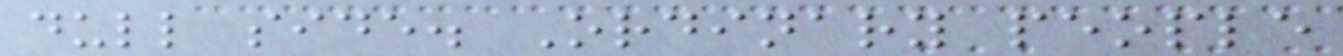dull side. Ordinary people
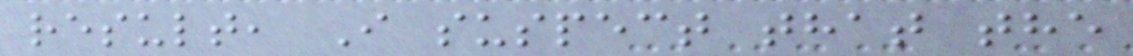result, I suspect that the
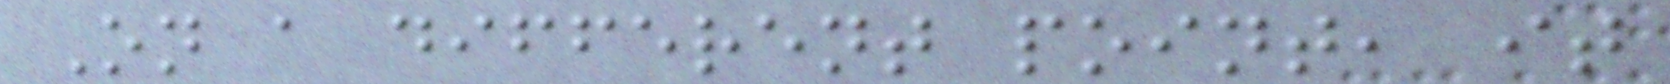On a different point, it
